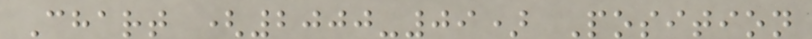Chart (2000-09) Position
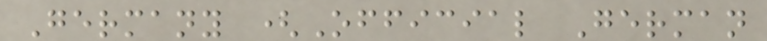Germany (Official German
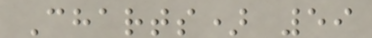Charts) 59
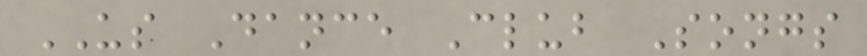US Dance Club Songs
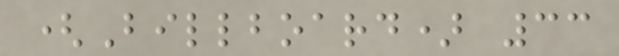(Billboard) 33
